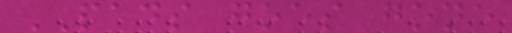PADS goes gone
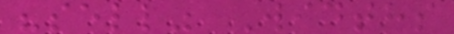"sell" Widths
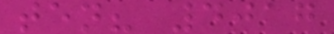ten? 4017
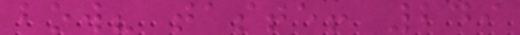bow? taste! 249
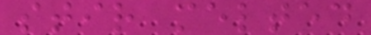stir melted
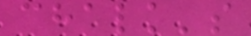chalk's
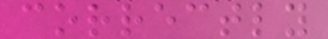correctly
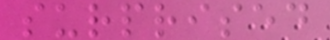surprised
